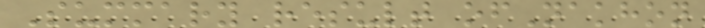Summary result ofNakhon
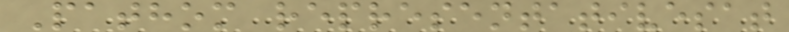Pathom representativesat
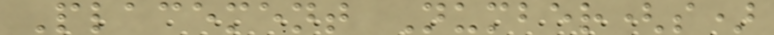Placement Number(s)
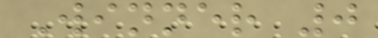Winner 0
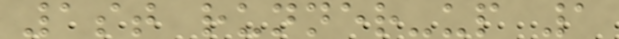1st runner-up 1
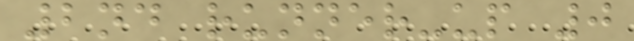2nd runner-up 0
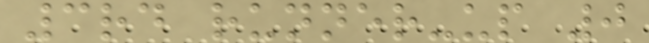3rd runner-up 0
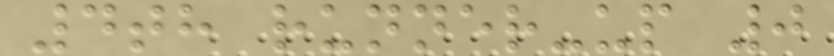4th runner-up 0
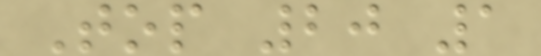Top 20 1
